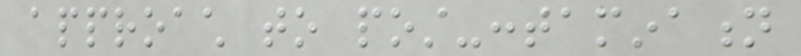approach to post-contamination
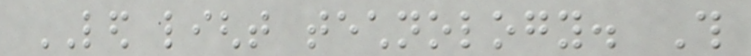LED light technology. This
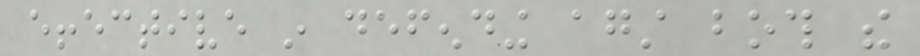effective in defending against both the
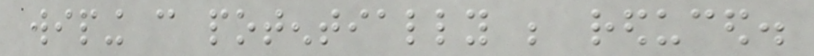wiping can potentially be reduced.
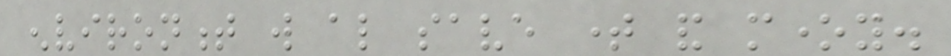environment will also save time and money.
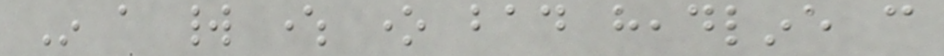In a world where one bad headline can
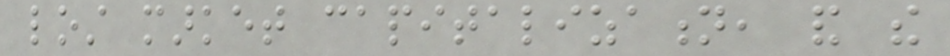lost market capitalization, and the
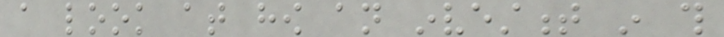a look at how an investment in this
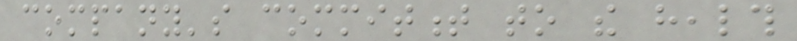company's commitment to the health
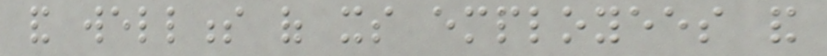and wellness of its employees and
